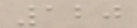120
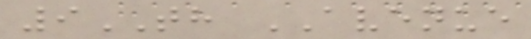9TH AVENUE
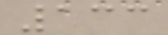133
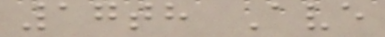17th Ave
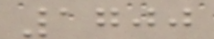1700
